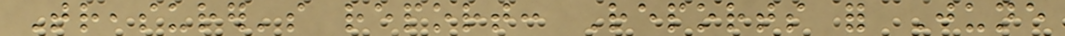Treasurer's report: Reports for June
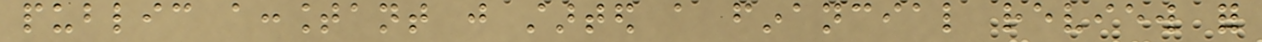public accountant just started a financial review for
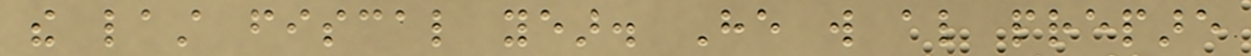the last fiscal year. He will also prepare
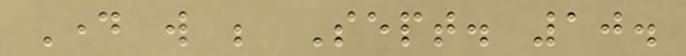Day will be Sept. 10.
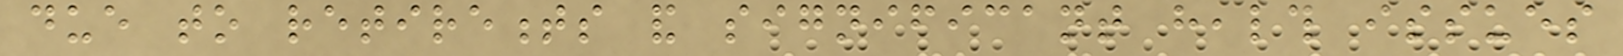due to retirements and significant health issues
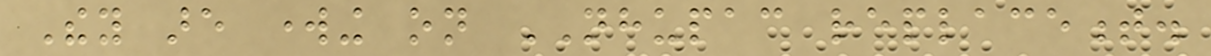They are working on NHUPAC replacement.
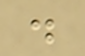.
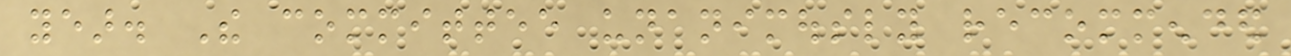year. The committee unanimously recommended
